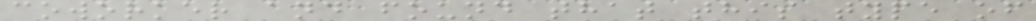coworker and found that this type of
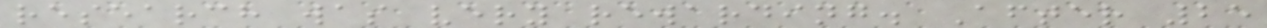research was very rewarding. After 25
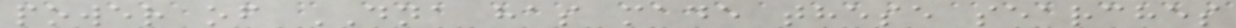power of DNA has made these searches
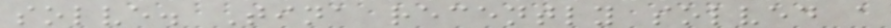solve. Tina recently solved a
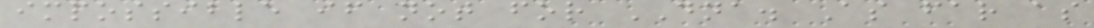impossible if not for DNA. As far as
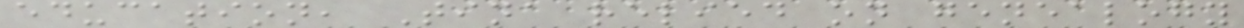education, Tina relied on genealogy
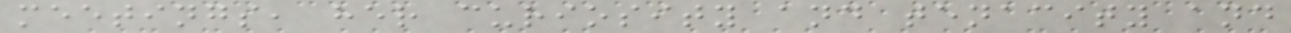meetings, her curiosity and tenacity and
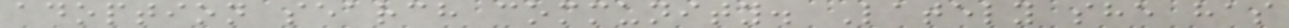adoption search community. Lately she has
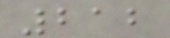212
